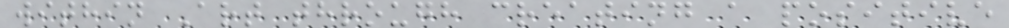within Art through creating a positive
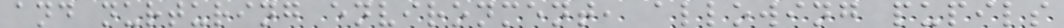and nurturing environment, allowing pupils
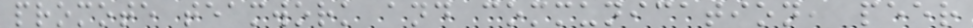promote teamwork and communication, peer
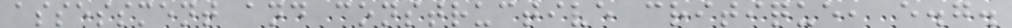assessment and constructive critique, e.g.
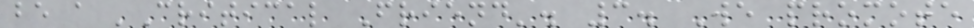be a 'Critical Friend'. 3. We promote
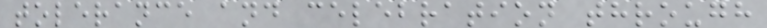tolerance and celebration through
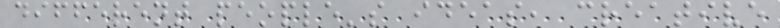different people's ideas, creative
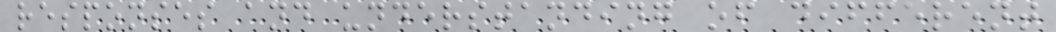responses and understanding of different
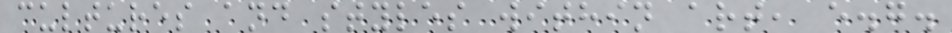cultures and styles within art, e.g.
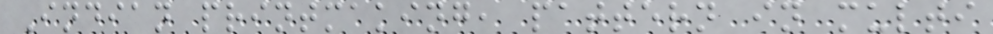Indian printmaking, pattern in multi
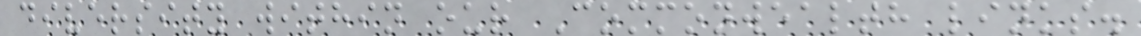diversity within our Commonwealth links.
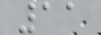11
